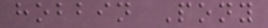hobbin Pony
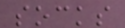socks
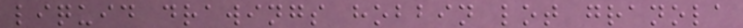liquid drawings hobbin lot granola
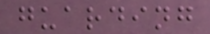guarding
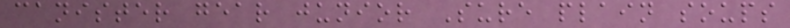canister gear junior Sure plain soups
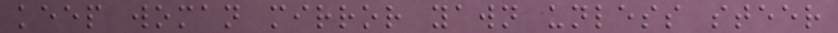keep woman mirror yawn unless steer
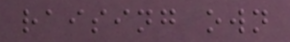raising own
